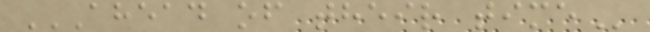AHEAD OF THEIR TIME
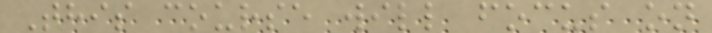This course will focus on
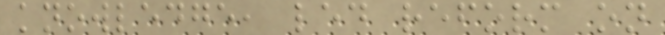knowledge, led reform on
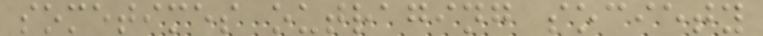sometimes outraging society
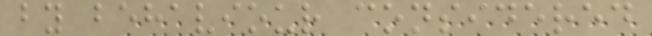by behaviour considered
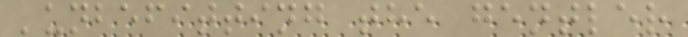'unbefitting the gentler
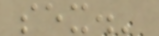sex.'
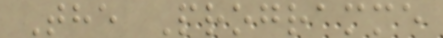The Programme
